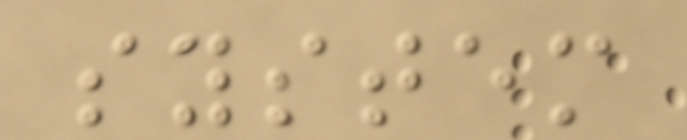system
